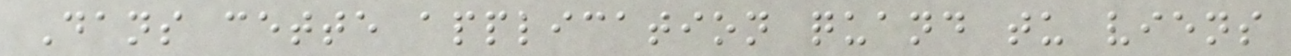Dans cette application quand tu viens
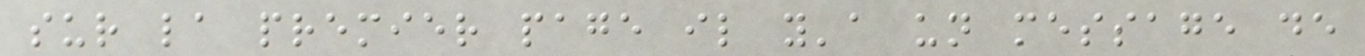sur la premier page il y'a un message de
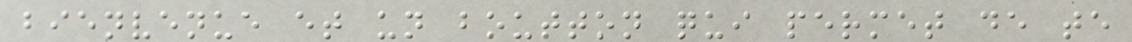bienvenue et un boutton qui permet de te
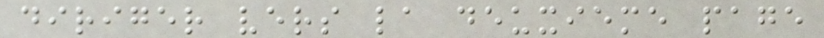diriger vers la deuxieme page
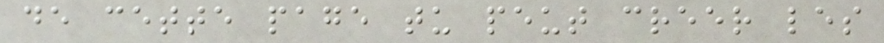de cette page tu peut creer les
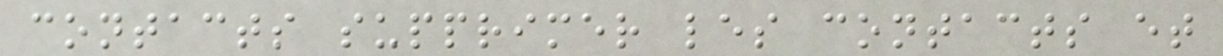contacts supprimer les contacts et
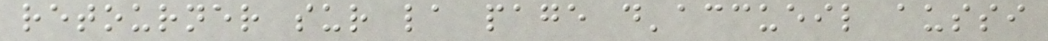retourner sur la page d'accueil aussi
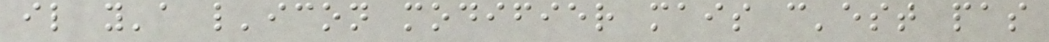il y'a l'icon modifier mais c'est pas
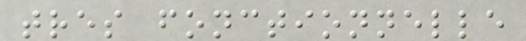tres fonctionnelle
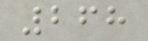268
